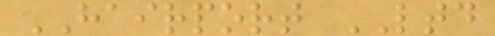HAIRPORT LTD
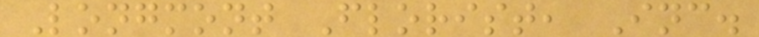Longmont Florist, Inc.
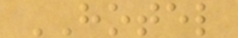HOTEL
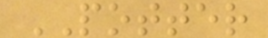POTTER
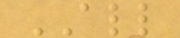ALL
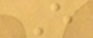E
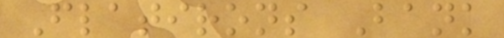Flatirons Bank
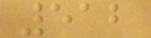512
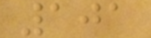101
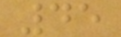45
